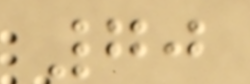70
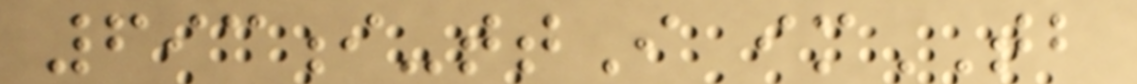693i-ttI imTB
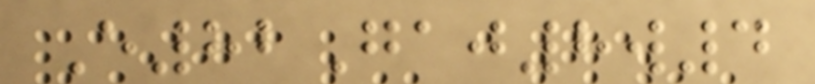E82Gaj8w4
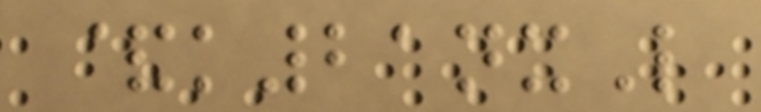&k21nxL
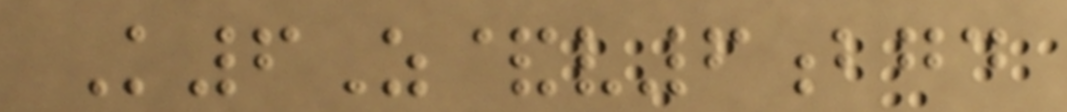K6Z&v6bgd
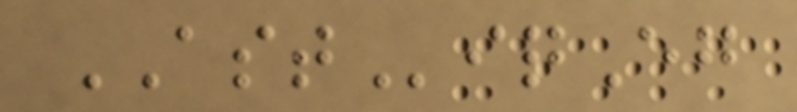ASTiqEg
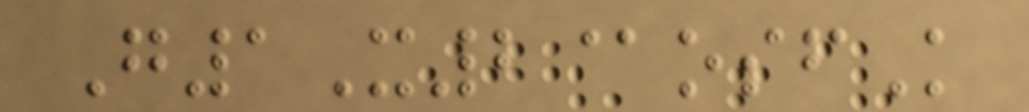G1X2@osfK
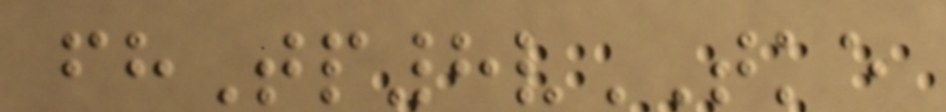fhTp8vTKE
